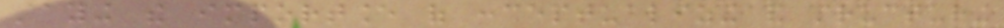staying the importance of conceptualizing and structuring
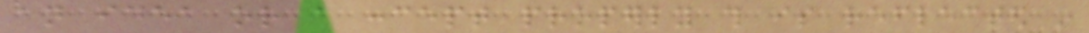an idea or a concept properly this is reflected in
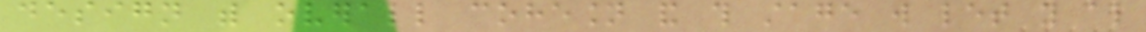design with overall cohesion and this stage will let you also
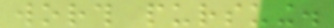worth pursuing.
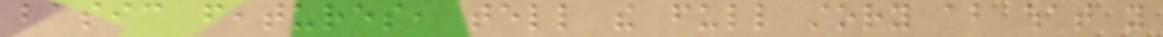basic features, tell the full story about what you
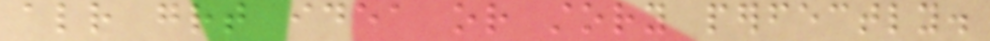already great idea or story perfectly.
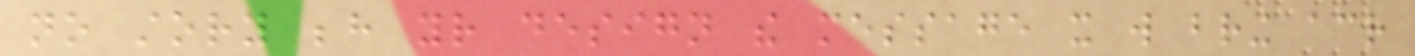no story behind your design the message it will bring across
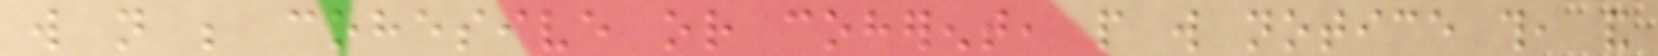will not be cohesive or coherent, people will notice this, and
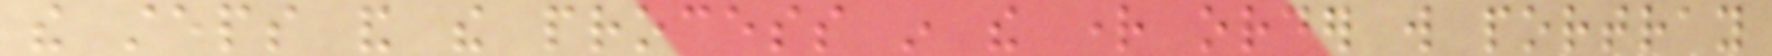the steps and the process in the right order will portray
